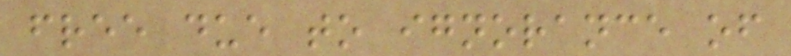free due to ignorance of
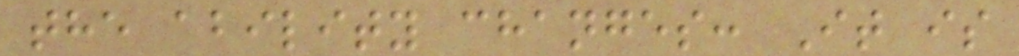the ability changes: It is
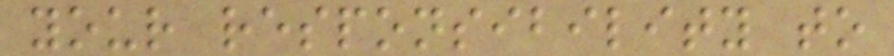your responsibility to
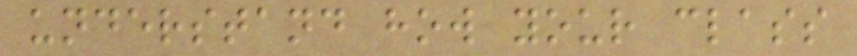understand how your class
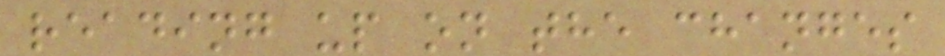reading up on the changes
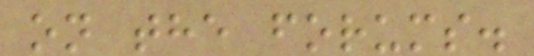on the forums.
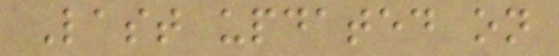Last updated on
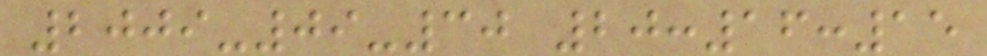2009-09-30 20:16:15
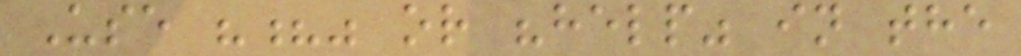Use "?" or "help" in the
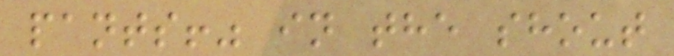pants!" in the shout
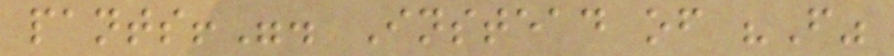pants!". Instead of "F"
